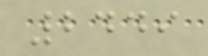2449
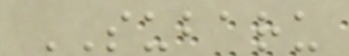SUBARU
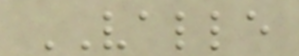VALLE
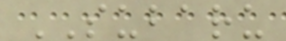SUBARU
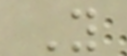Y
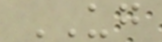UG
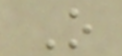O
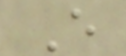E
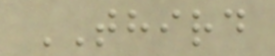THIRD
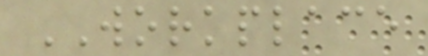WORKPLACE
